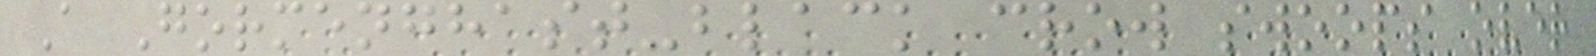A Gormenghast-black crow swoops over
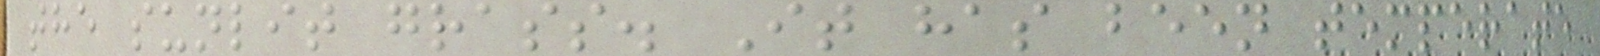the sunlit grass. It has been temperate
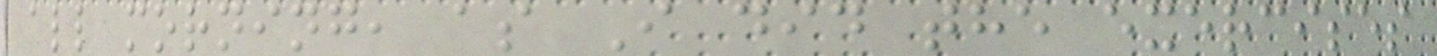all morning, as I did the exercises
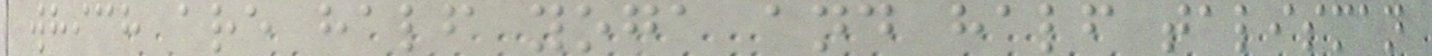which are half yoga and half talisman
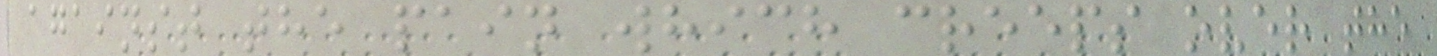against the pain which creeps over the
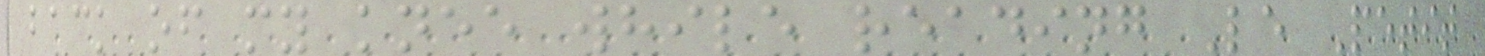back of my knee while reading Le Petit
